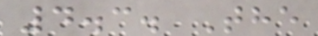4.3. The
